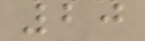20
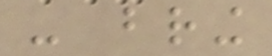- bring
